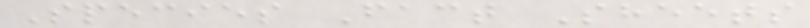Species Fact Sheets
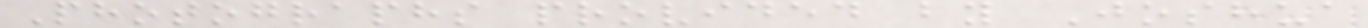Photographs provided by Joshua
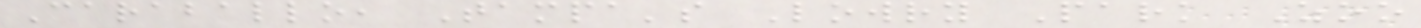Caraballo, Tampa's Lowry Park Zoo
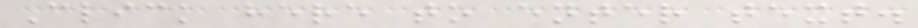Click here to enter text.
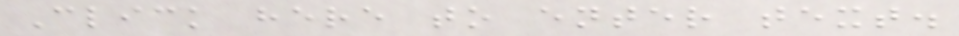Click here to enter text.
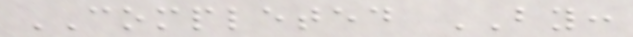COMPLETED BY:
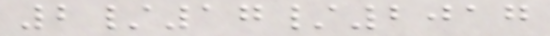2/17/2017
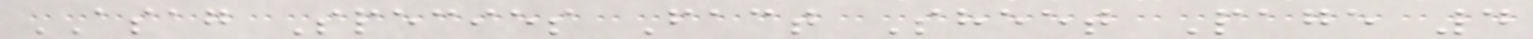ASAG Species Fact Sheet Page 4
